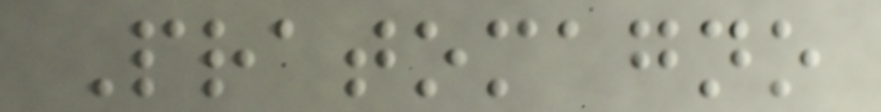Pratomagno
